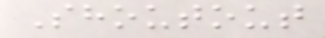Shoutout
